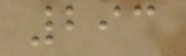293
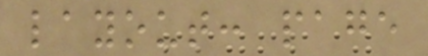layout: page
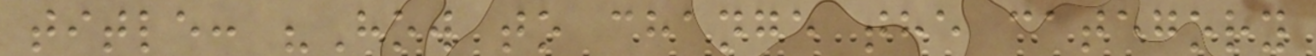title: "How to change the category
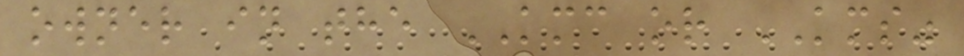owner in the KMC or KMS"
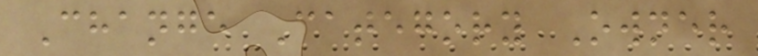Change Category Owner
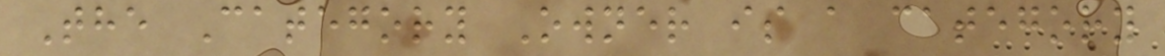The Category Owner is a category
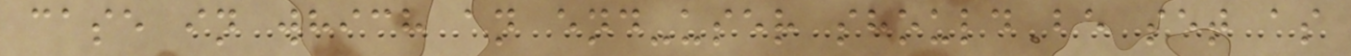case in which an end-user should be set as
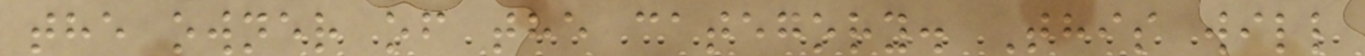the owner of the category. This will
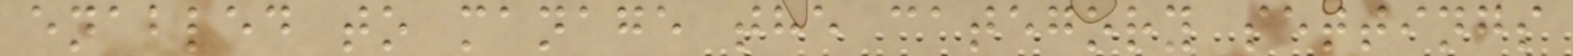enabled to manage the category settings
